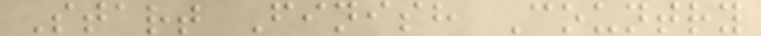Start Finish Country
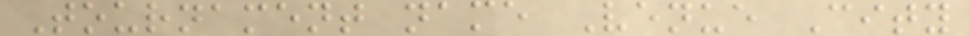Tournament name Venue City
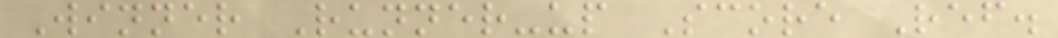Winner Runner-up Score Ref.
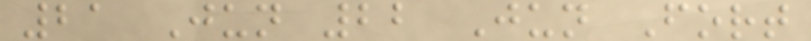21 Jun 22 Jun Fort
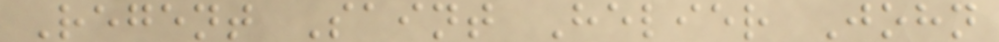Regent Saint Helier John
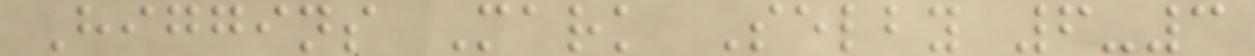Higgins Mark Selby 6-3
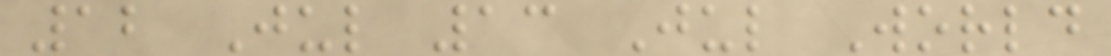12 Jul 13 Jul World
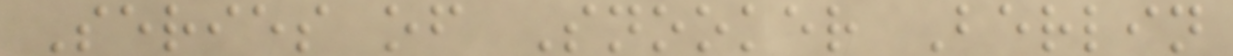Series of Snooker Berlin
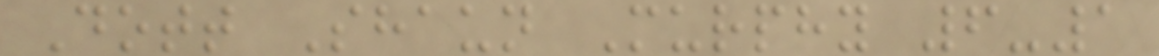Dott Shaun Murphy 6-1
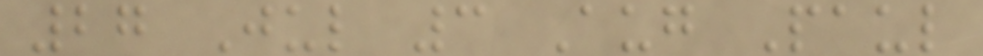27 Jul 3 Aug Paul
